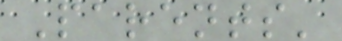Parents'
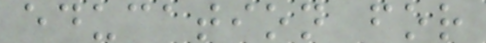education for
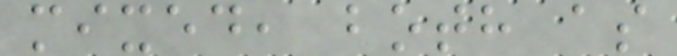mixed, both as
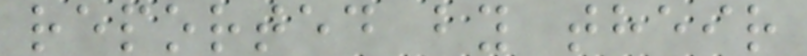reported by their
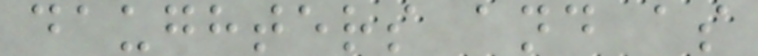daughters and as
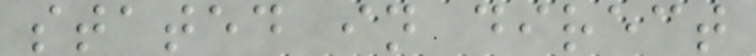stated in direct
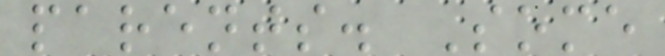parents. Some
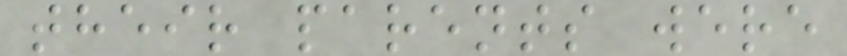their parents were
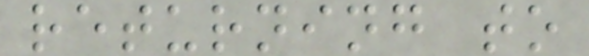returning to
